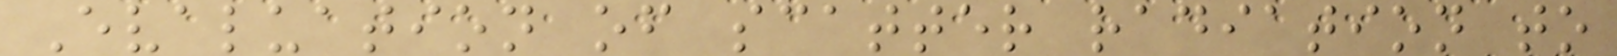Evaluation of scatter radiation to
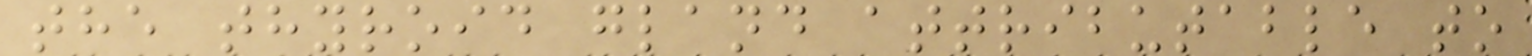the thyroid gland attributable to
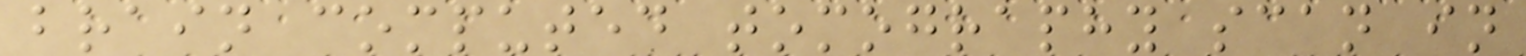brain computed tomography scan in
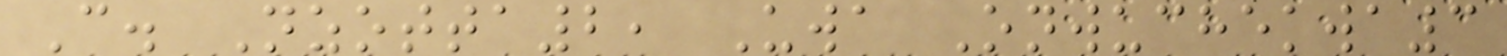C. Nzotta2, Uwa Onwuchekwa3
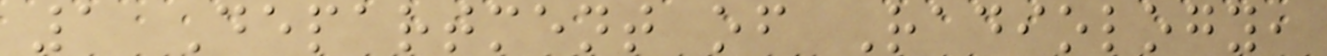1 Department of Radiology,
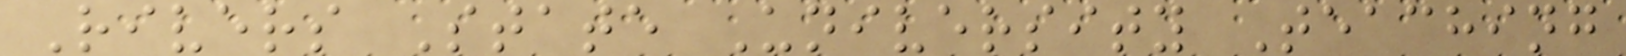Rivers State University Teaching
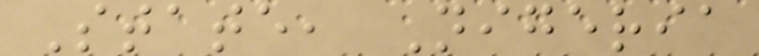State, Nigeria
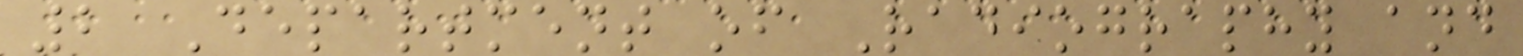2 Department of Radiography and
